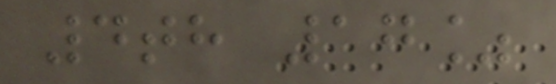4th 17%
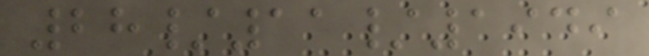28/11/1949
